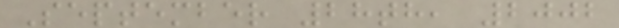September 28th, 2002
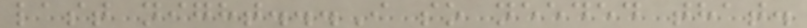last night...I so needed that.
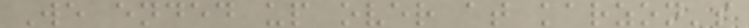We ended up over at karzon's
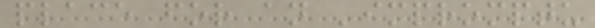place for an 'impromptu
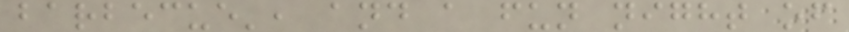barbecue', and a fun night of
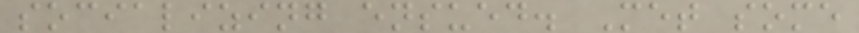socializing ensued. Met some
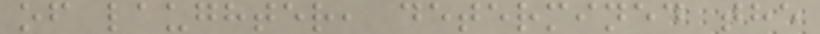of laughter, determined the
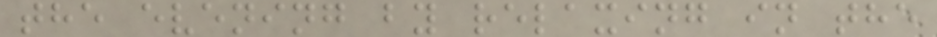the evening by relaxing in the
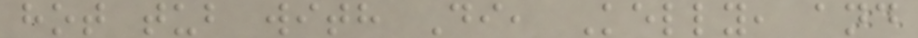hot tub with Di, Kelly, and
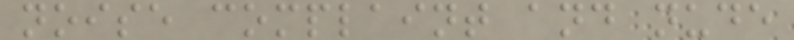noise complaint and nude
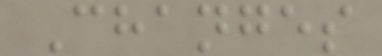Changes
